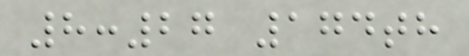8:27 174th
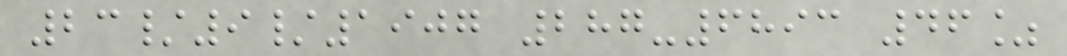23/9/1907 287-6893 46%
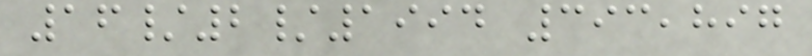16/2/1994 393,897
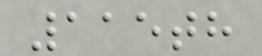115th
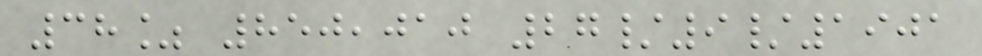38% 850,010 27/9/1901
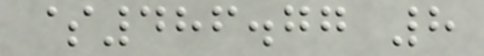$486.77 8
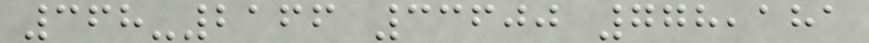368-2166 33600 778,181
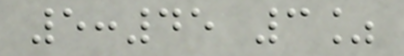5:45 3%
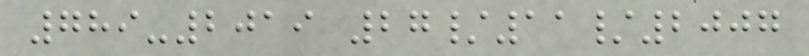789-2019 27/11/2007
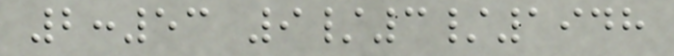2:53 9/3/1948
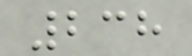238
